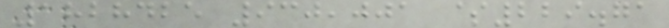1828425 930,001 $229.71
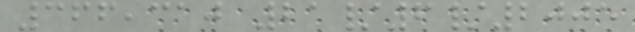366,310 21/6/2005
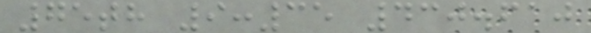75th 9:35 430.610
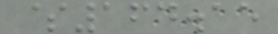$164.15
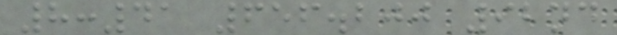8:41 656.200 92nd
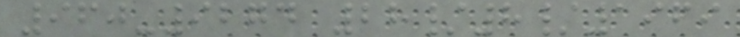960-9274 28/8/1969
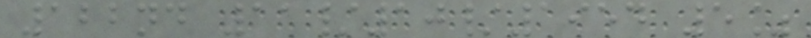122nd 11/10/1954 5%
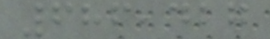686,427
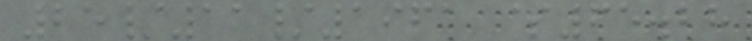25/11/1961 $65.28
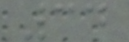34
